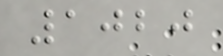1020
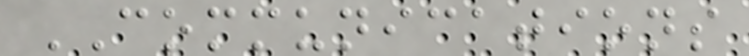COMMUNICATIONS
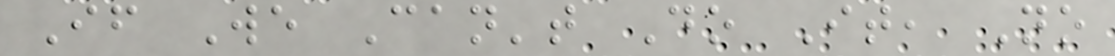If We Can't Do It, No
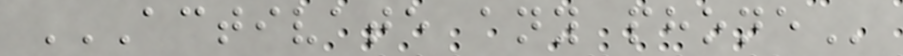ACTIVATE ANY PHONE
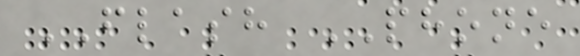FLASH PHONE
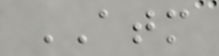ATM
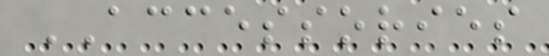ACCESSORIES
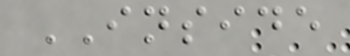INSIDE
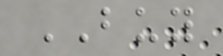BUY
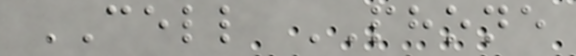CELL PHONE
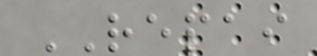REPAI
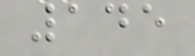145
